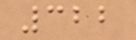322
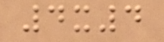4x4
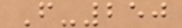F-250
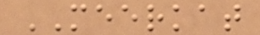MEERKAT
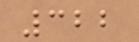322
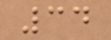34
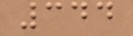344
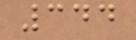344
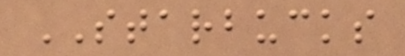STARBUCKS
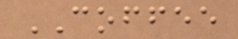COFFEE
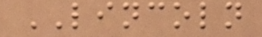LINCOLN
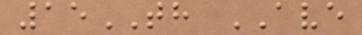15TH AVE
